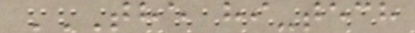THE HI-TECH
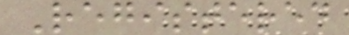Registered
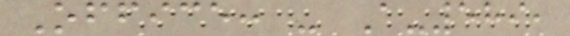Office: - A-589,
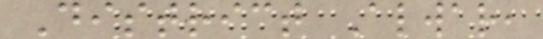District Alwar,
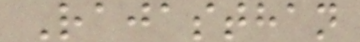Rajasthan
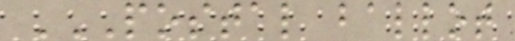POSTAL BALLOT
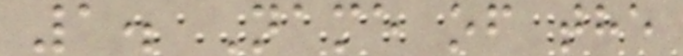1. Name of the
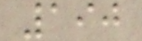190
